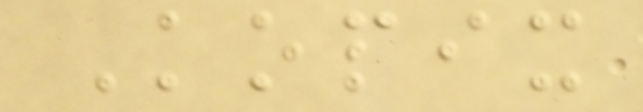Kopix
